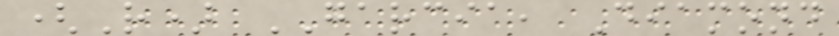(R) GARCIA, Diamond
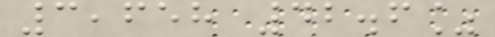3,658 42.6%
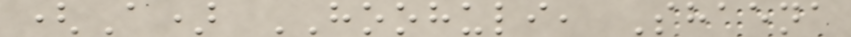(A) HOOHULI, Shaena
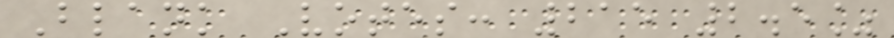Blank Votes: 215 2.5%
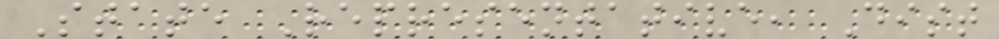State Representative, Dist
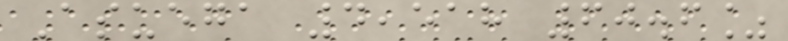Asuega 4,518 60.6%
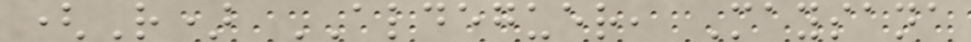(R) ALDEGUER, Maysana
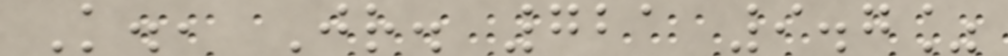K., Jr. 721 9.7%
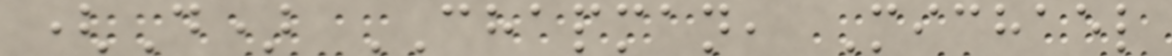(D) CHAPMAN, Michael
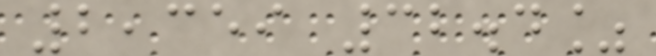2,359 32.4%
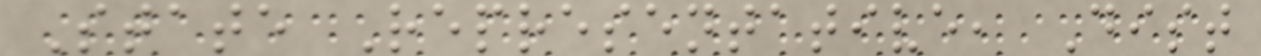State Representative, Dist
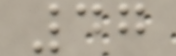47
